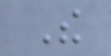The
